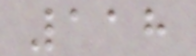118
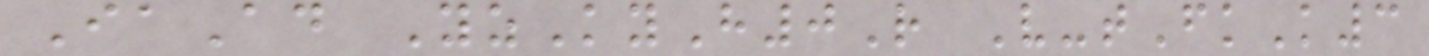IaAd YzKyH0R V-tFkK3
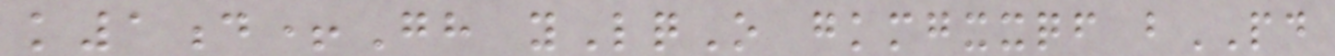k1d+Gh yLqO gkmgxxqf bPD
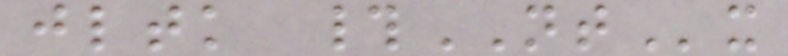jltk #NTx
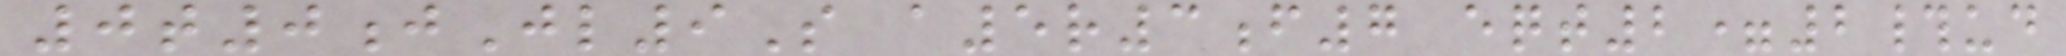0t0jJl9S a5r3f7 eqt2=2#ud
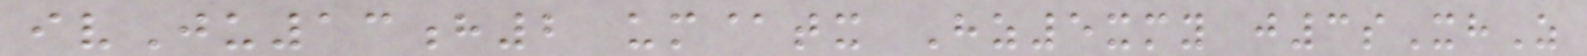ivJu13h2 um@tx Hz5xmy j3sXhZ
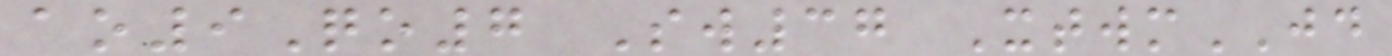ao9Qo7 Sw37 XtwmJD
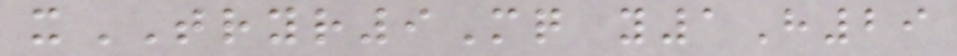xTRYR9Mq y1H29
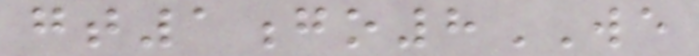gt1go8WE
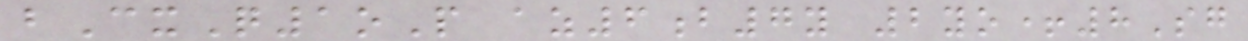bCxQ1oP az6b7y 2yo+8Sg
